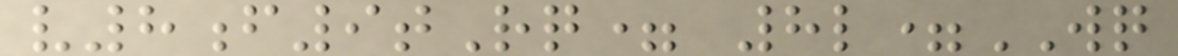v8f9tRq= 8l=WQ
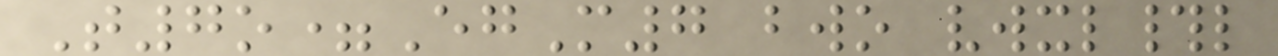T7o=EgM7 bwo vwxl#l
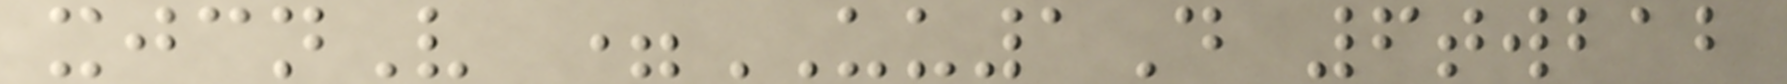xjcnV =UU1D 6twbab
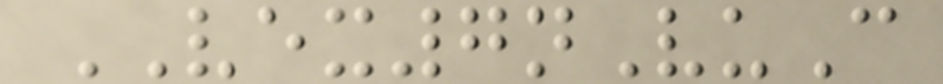VEX7nVuC
